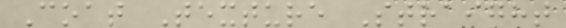Coat Texture Straight
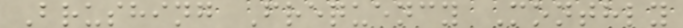Brushing Frequency Monthly
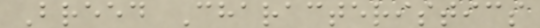Breed Characteristics
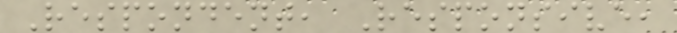Respondent, Responsive,
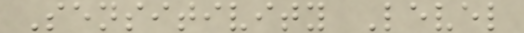Sensitivity Level
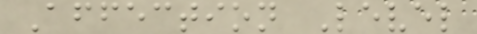Affection Level
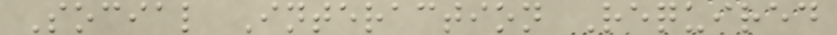Social Interaction Required
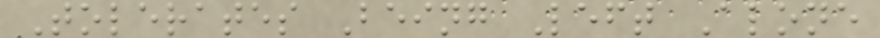Tolerates Being Left Alone
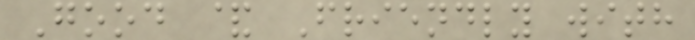Good & Friendly with
